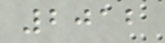2012
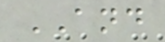AND
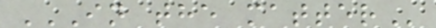IN THE MATTER
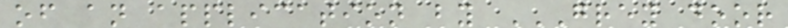of an application by GREY DOOR
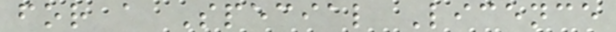for a Special Licence
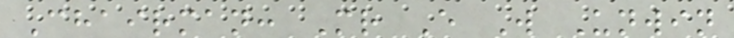Chairman: Mr E W Unwin
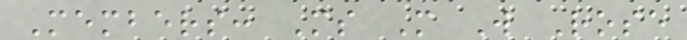Members: Ms M W Rose
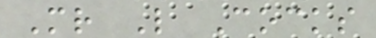Mr L Cocks
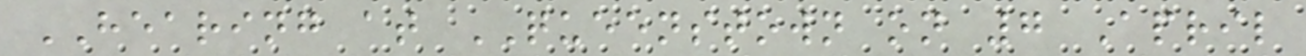HEARING at QUEENSTOWN on 7 April
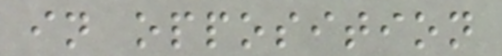in opposition
